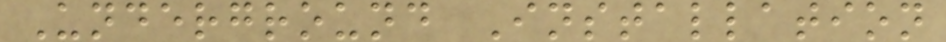Underground Installation
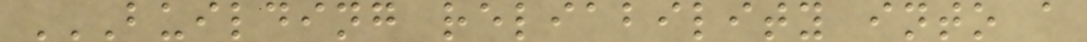BUILDING RELIABILITY INTO A
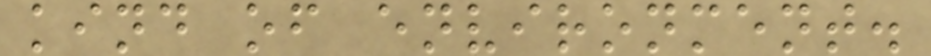kind of environment.
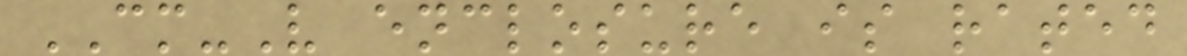CM-V enclosure is rated
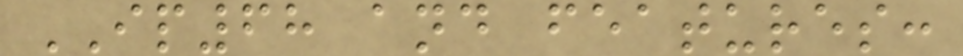IP68 and features:
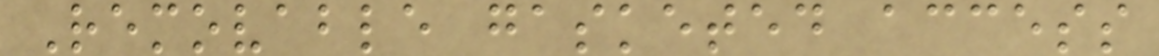Removable gasketed access
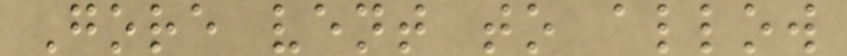Gore vent to allow
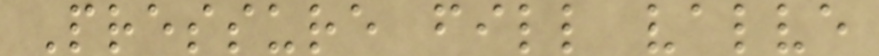Pressure fill valve
